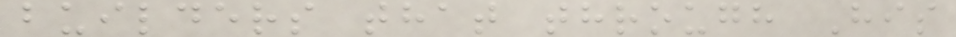builders that through His
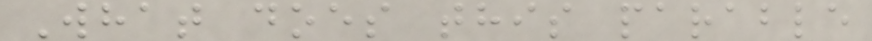What does this parable
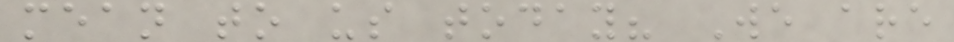mean to us today? We are
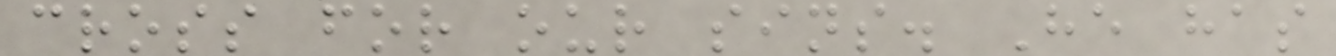cross for our sins. He has
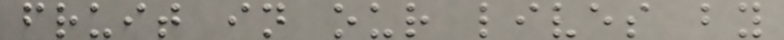fruit in our lives by
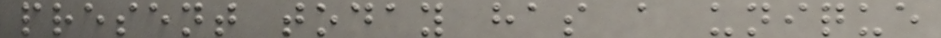present today has a unique
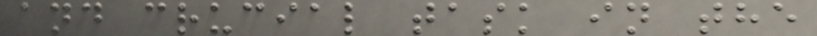and crucial task in the
